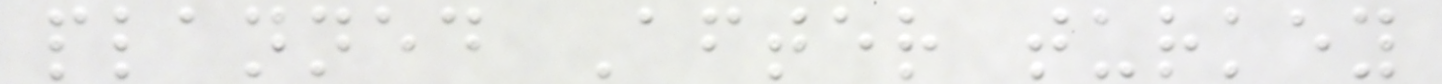planned After turkey
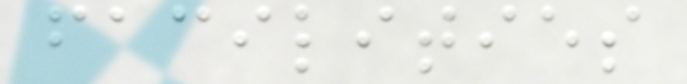facilities
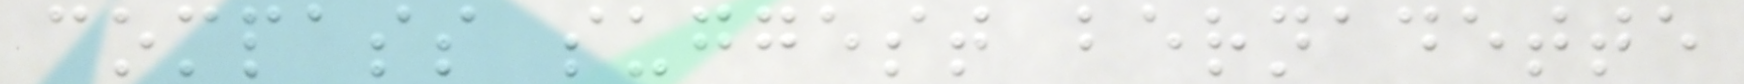compass suggest bernadette
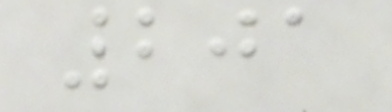201
